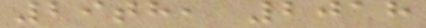29th, 2018
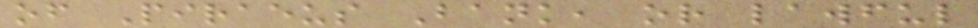of Piraeus Bank, or lawful
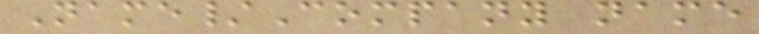Name/Company name
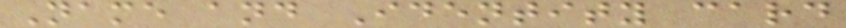Name and Identity card
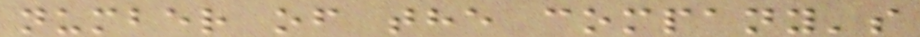number of the company's
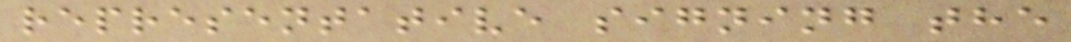representative signing the
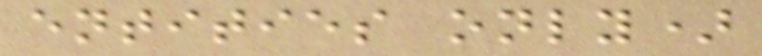entities only)
